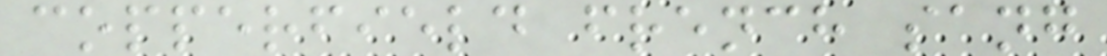copperfield french sang
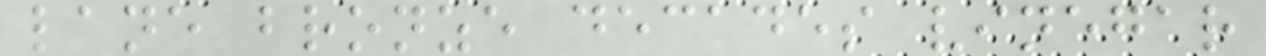lane bronze decades vinegar
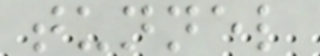tunnel
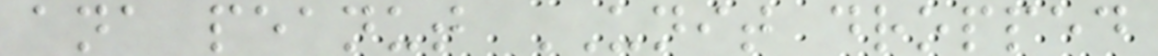ana peanut UNIT dropped
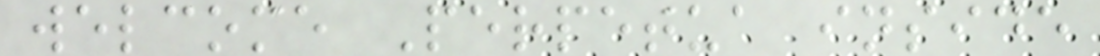welcome Perpetua inside
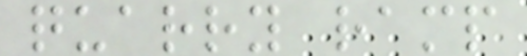quarry ramp
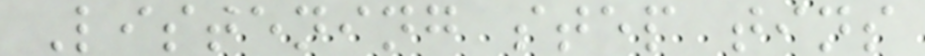Listening step tins
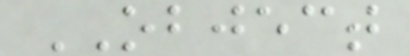OBJECT
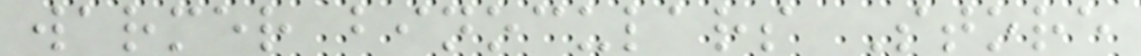warmer binoculars Store
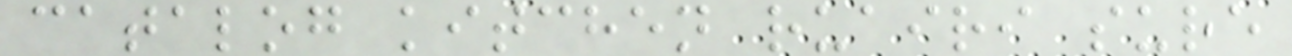catalog kitchen ruairi sure
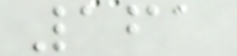161
